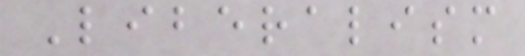Liberalism
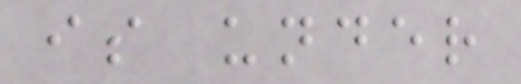is under
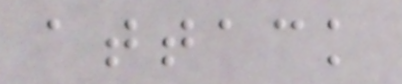attack
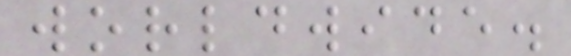worldwide.
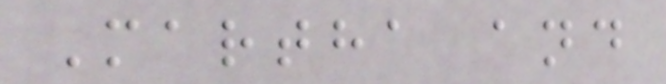Martha and
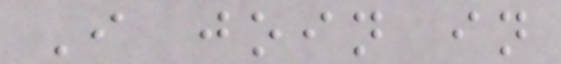I join in
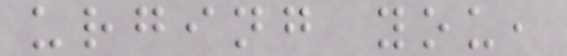urging you,
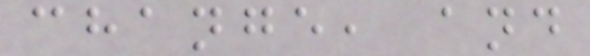change, and
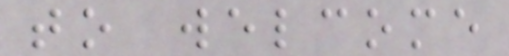to welcome
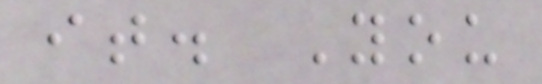it. You
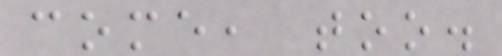come, too.
